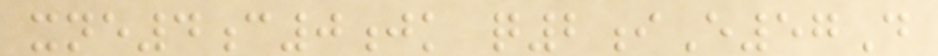xne4c0jk q2iE57D
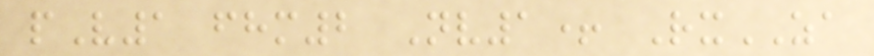pV1 fhm2 Nv1+ RxZA
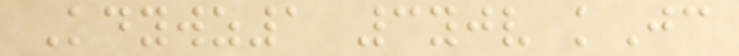Kdywz1 3yjv kJc
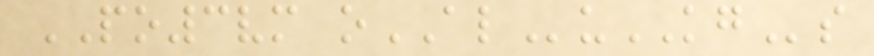PO3vm oALuKGs
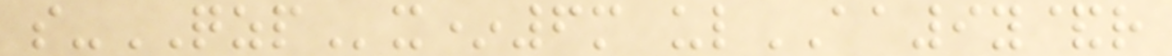s-QZPx*6m ulAA9y&r
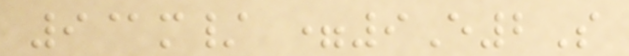9@m/ =9E2S
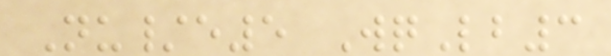Nu/e5 WqLb3
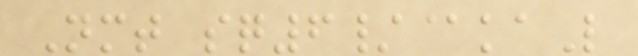Nmt sq6/@kaL
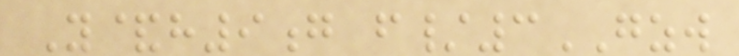Y&h9g f/3GZW
